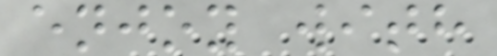enjoy with
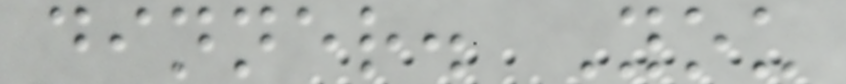dinner. You
